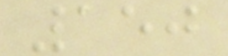150
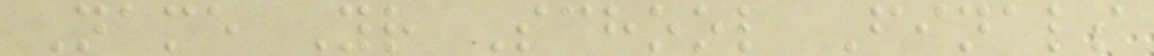Name Yr School Finals
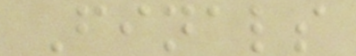Finals
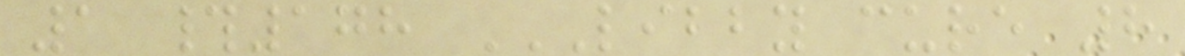1 #178 LIBBY CURE 8
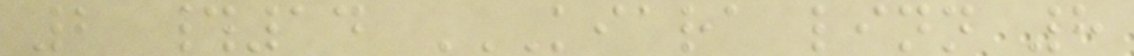2 #14 KIARA LINN 8
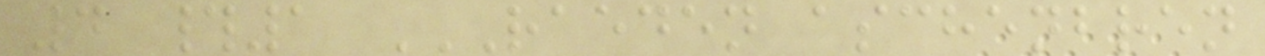4 #1 RAEDEN ASCHENBREN
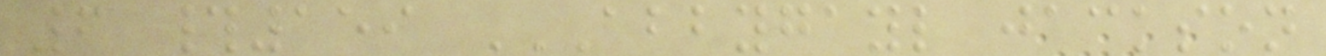6 #159 ABBYGAYL JACKSON
